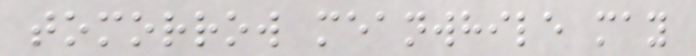tomorrow meanwhile may
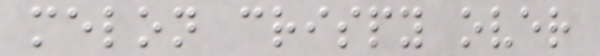melon crispy over
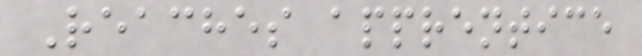Reaches apprentice
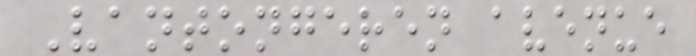Vantongeren avenue
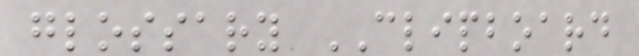glossary CLIPBOARD
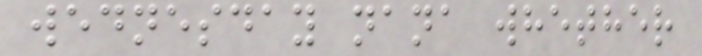wednesday nana whether
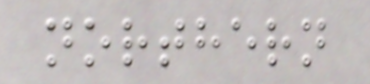northern
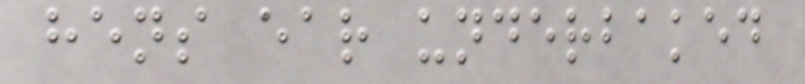hens ear underbaked
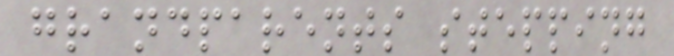grandparents stepping
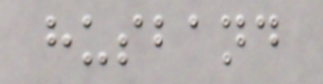husband
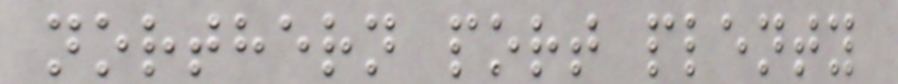northern port plenty
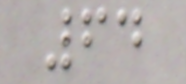64
